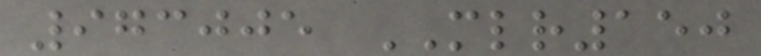973005 MLR150
